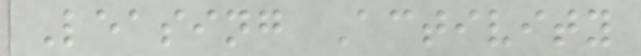Leasing Activity
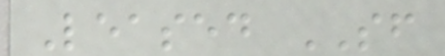Leased SF
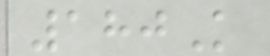180K
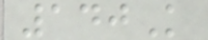140K
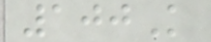100K
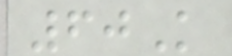60K
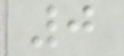0
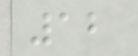12
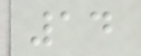14
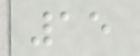15
